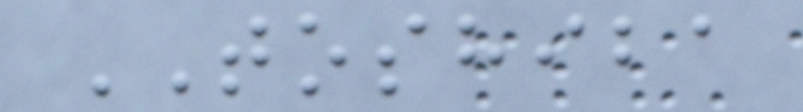TOSHIBA
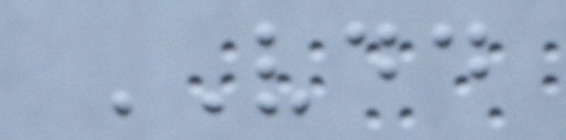VDD
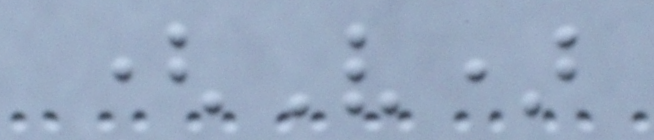(V)
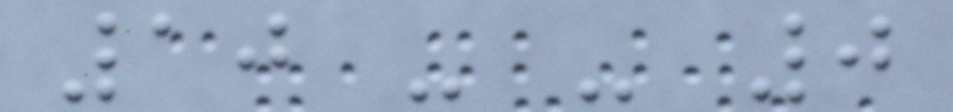10 - - 0
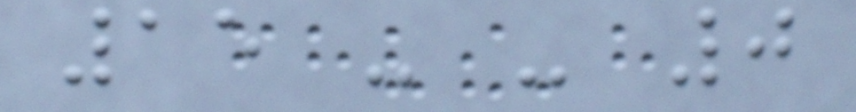15 - - 0
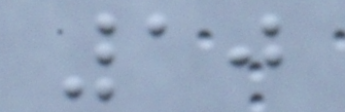10
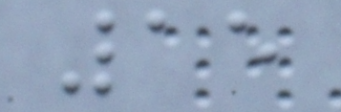15
